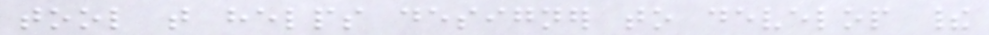tool that helps designer to develop their
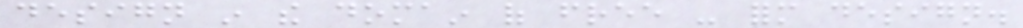design in the domain of free - form design.
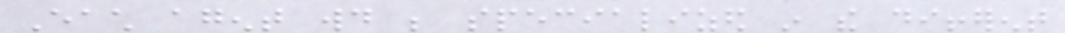Each agent would be specialized in the different
